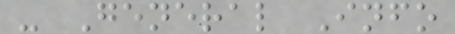- General Info
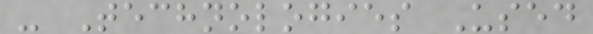- Technologies Used
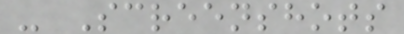- Screenshots
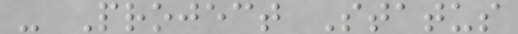- Project Status
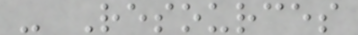- Resources
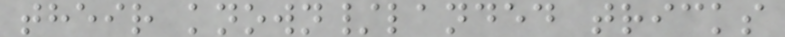their known/landed tricks
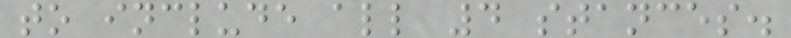to include all 4 stances.
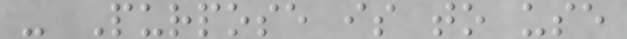- Purpose is to use
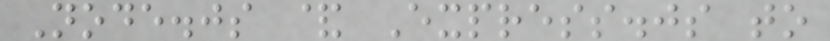Node.js & Express.js to
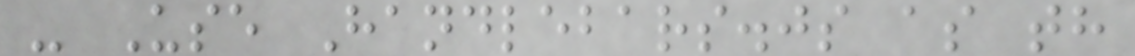- Use Handlebars.js as th
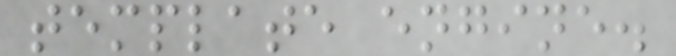template engine.
